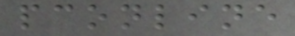pconline
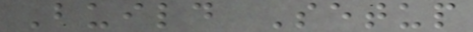Build Setup
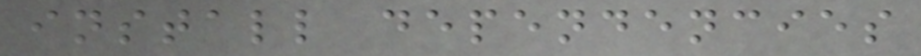install dependencies
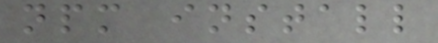npm install
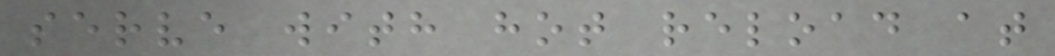serve with hot reload at
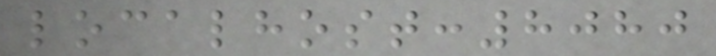localhost:8080
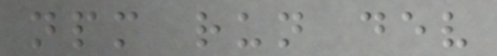npm run dev
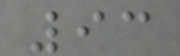93
